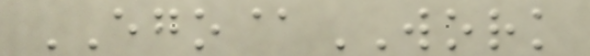EGO@WORK
